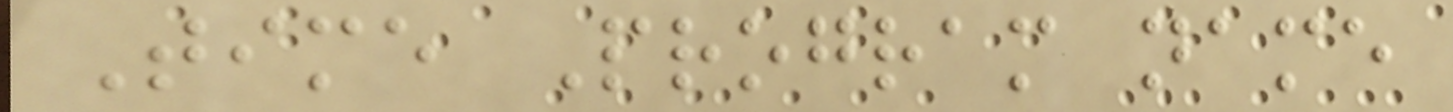Time Program name
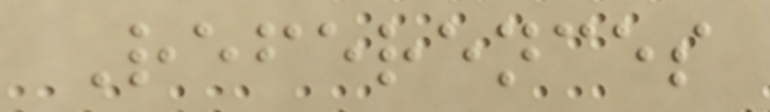References
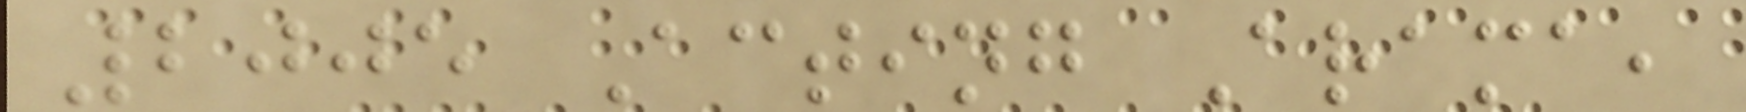2005 Acting Arama,
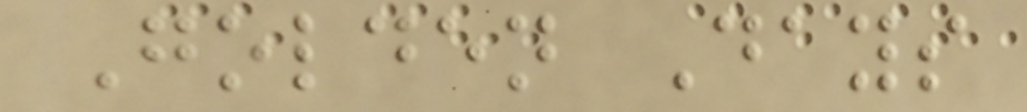Golden Days
